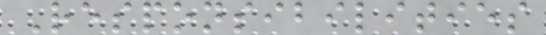Responsibilities
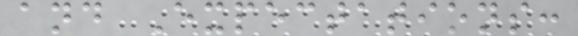and Expectations:
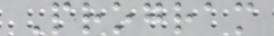Program
